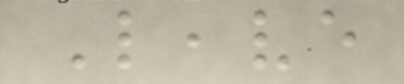Leave
